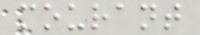mourant
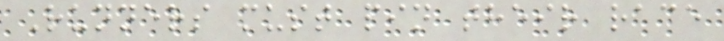Runners must pin their race
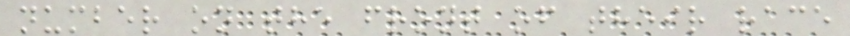number on the front of their race
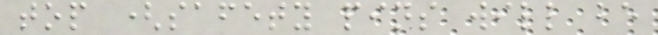top (safety pins will be
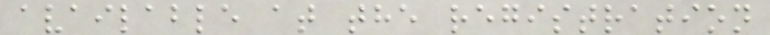available at the registration
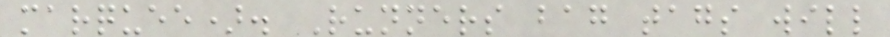marquee). Runners bag tags will
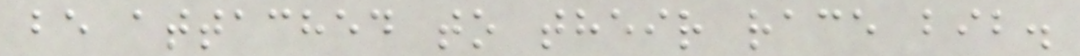be attached to their race bib.
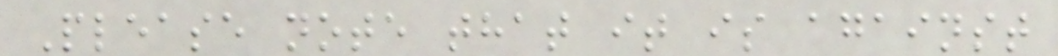Please note that it is against
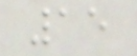15
